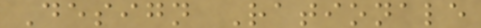Design Rationale
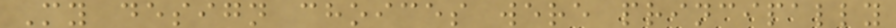My design choices were principally
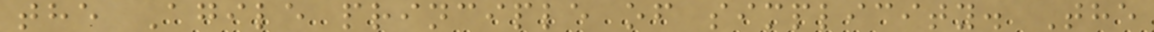the Agile principle of simplicity. The
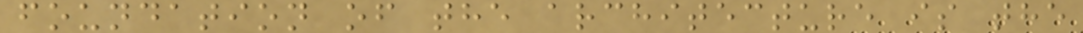foundation of the architecture is the
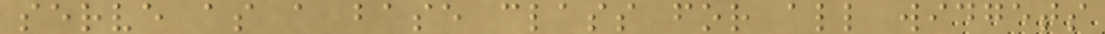serve as a base class for all widgets
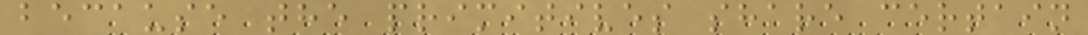because the primitives share certain
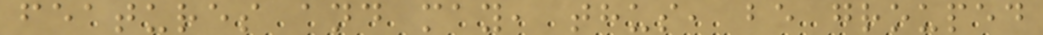features and may, thus, be grouped
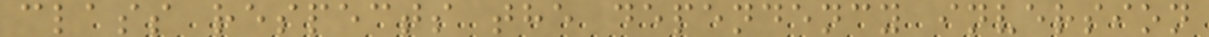class respects the dependency inversion
